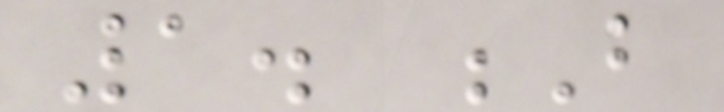1. B
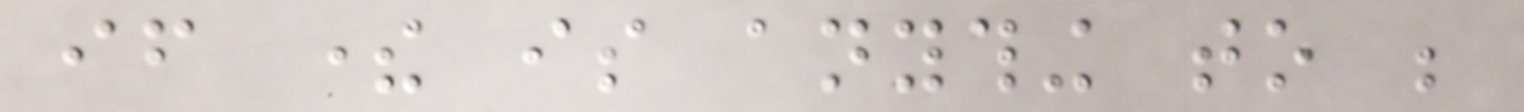if there is anything to be
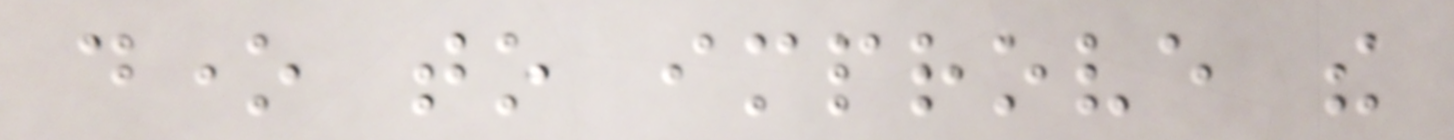done to improve the
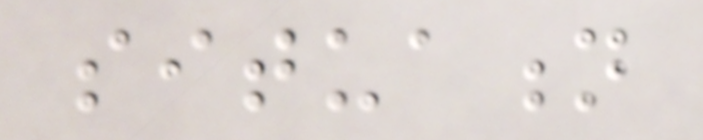situation
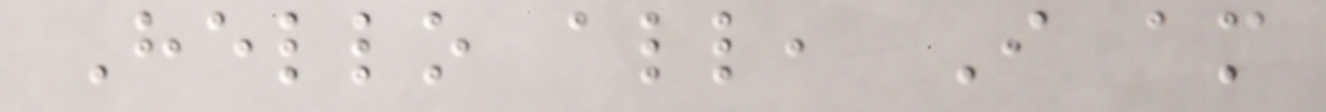Hello all, I am
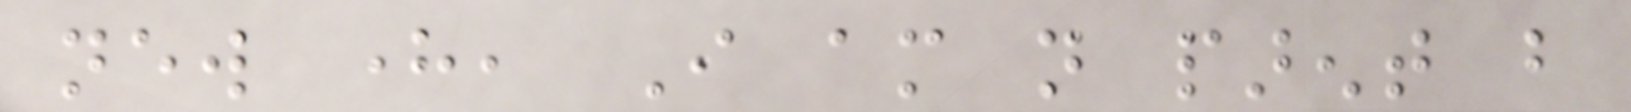new here, I am not parent but
